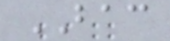BAC
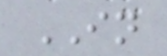IN
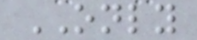ONLY
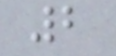2
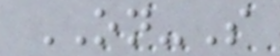ON-S
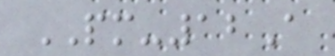PM-12A
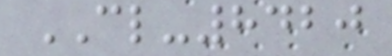CL-8420
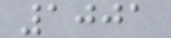1001
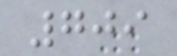709
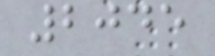2045
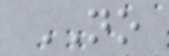NO
